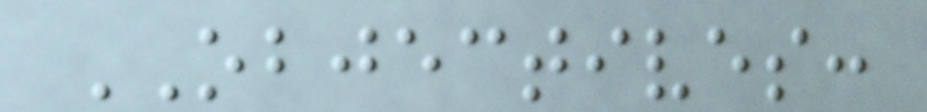OBJECTIVES:
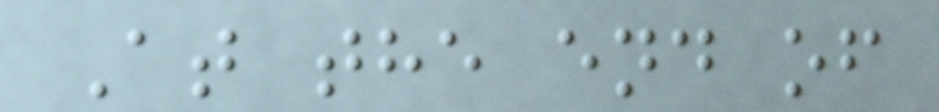At the end of
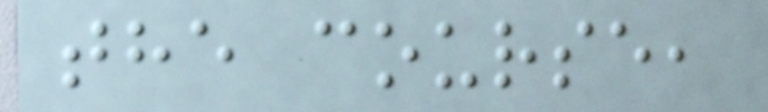the course,
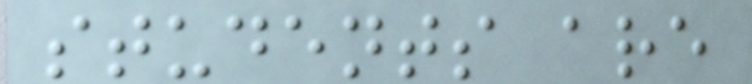students are
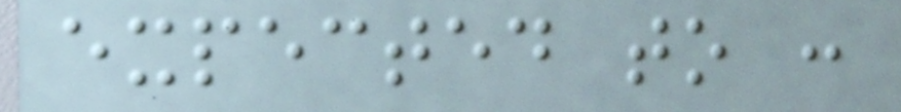expected to :
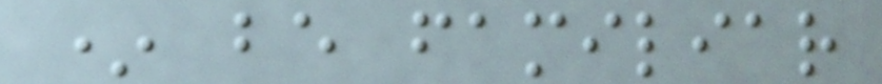* be familiar
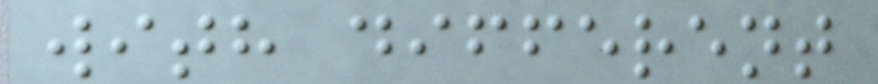with different
